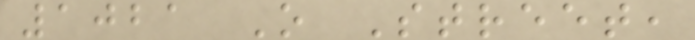1021 O Street,
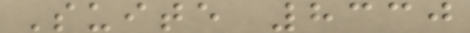Suite 8330
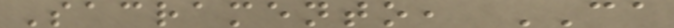Sacramento, CA
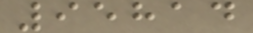95814
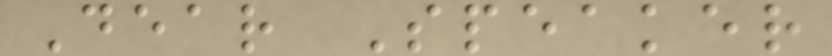Dear Speaker
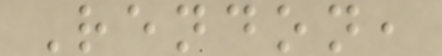Rendon,
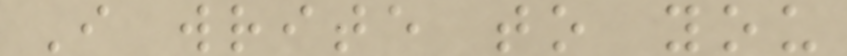I write to you
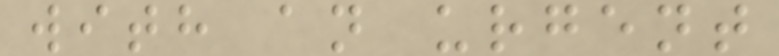with an urgent
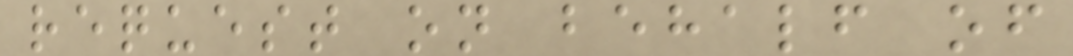request on behalf of
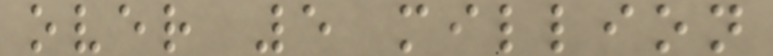over 5 million
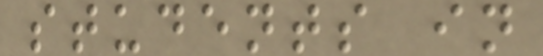students in
